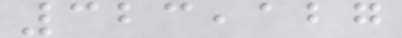323,127
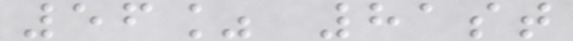56% 81st
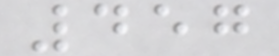457
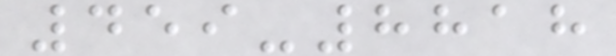459-8818
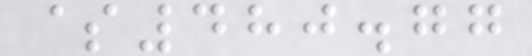$480.77
